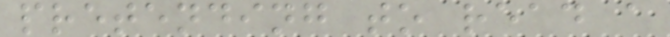pretending to read a
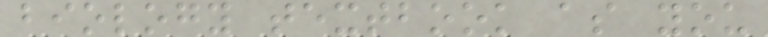biology textbook as you
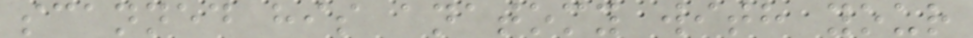scanned his anatomy with your
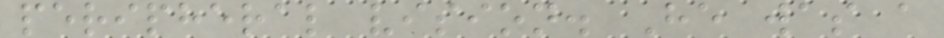peripheral vision. He was a
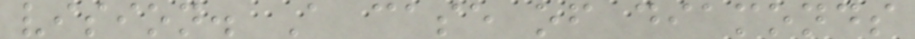vision. A case of diamonds
